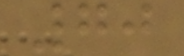70
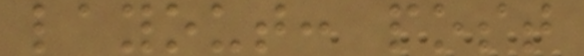layout: post
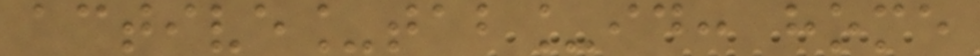active_tab_id: home
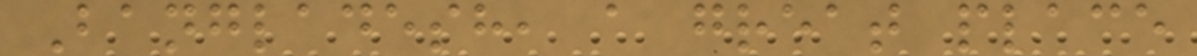Bangladesh, a great place
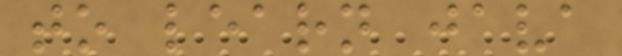to learn java
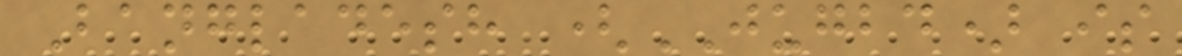Bangladesh (JUGBD) is
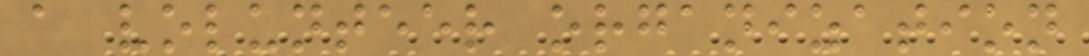a volunteer organization
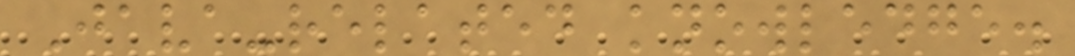Java-related knowledge.
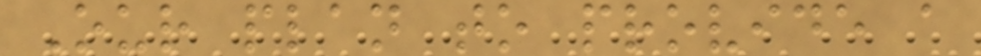Our plan to provide a
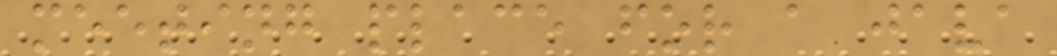meeting place for a java
